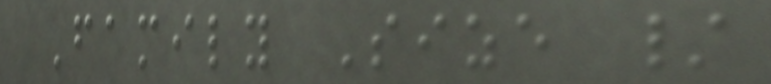Family Size /
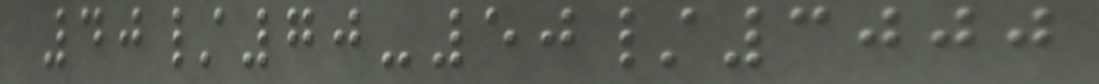40/70-50/3000
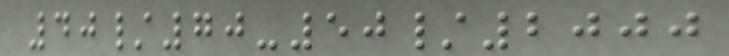40/70-50/2000
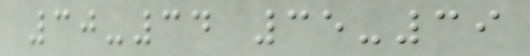30-34 35-39
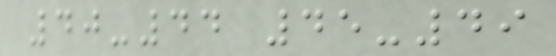40-44 45-49
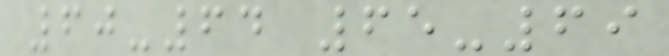60-64 65-69
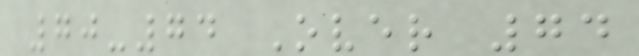70-74 Over 74
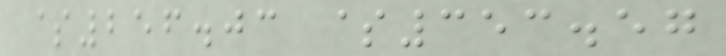$256.03 $353.57
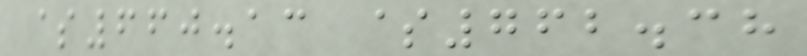$660.13 $762.38
